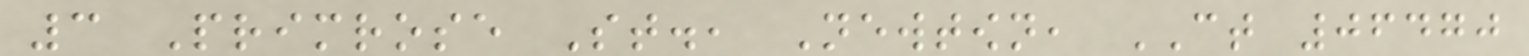3 Primrose St., Newtown, CT 06470
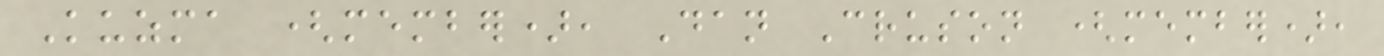Kuzma (member), Dan Cruson (member),
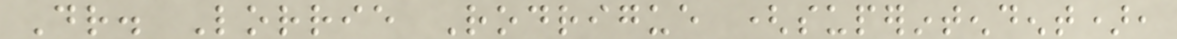Dr. Lorrie Rodrigue (superintendent),
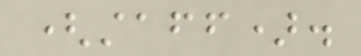(staff).
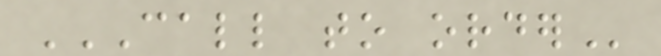CALL TO ORDER
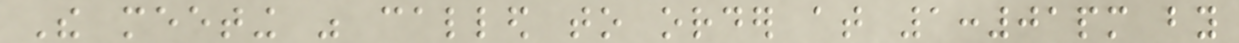The meeting was called to order at 1:01pm by
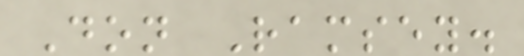Don Ramsey.
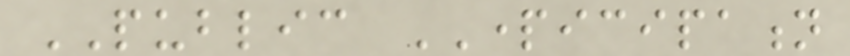PUBLIC PARTICIPATION
